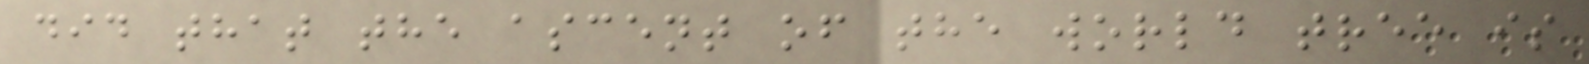did that the ascent of the world tree is
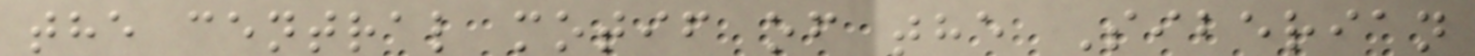the central motif of the Siberian
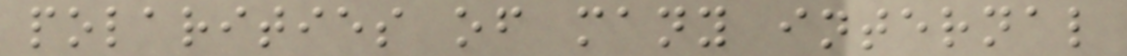polarities of many internal
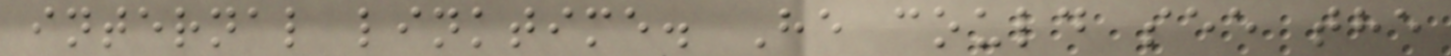internal linktime. He could see the
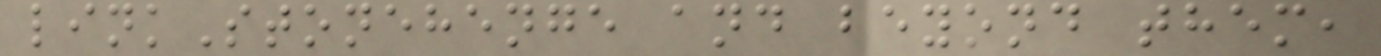linkStonehenge and beyond them,
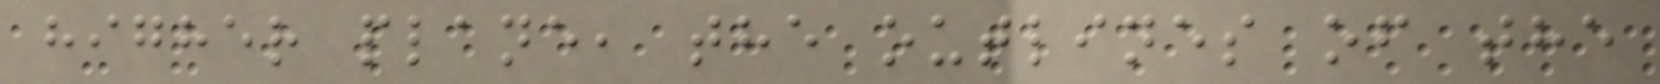higher plane, the outlines of the
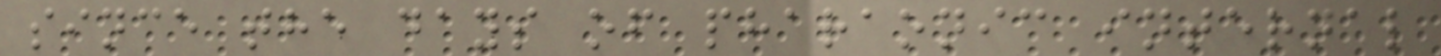since the days of pharaonic internal
